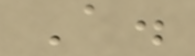A.
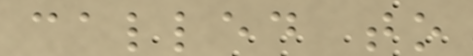called to
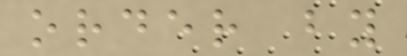order by
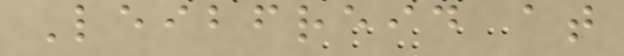Leibfreid at
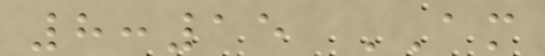8:15 AM
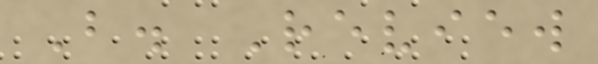B. Review
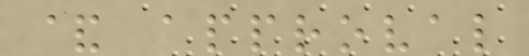& approval
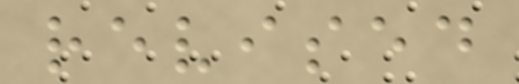revised
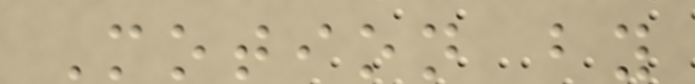Motion by
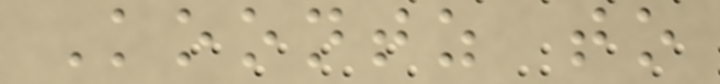Koontz to
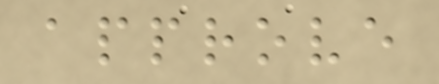approve
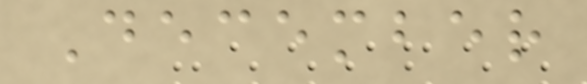December
